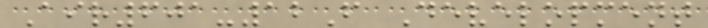Air601-12F Development
